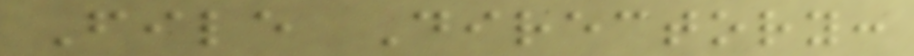File Directory:
